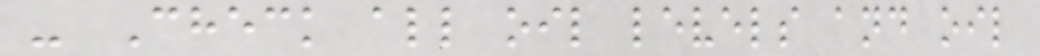- Check all oil levels and oil
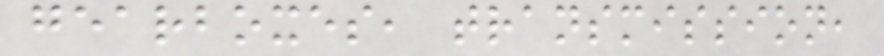gearboxes, transmission,
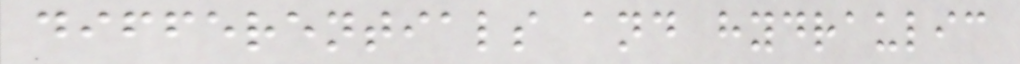differentials and hydraulic
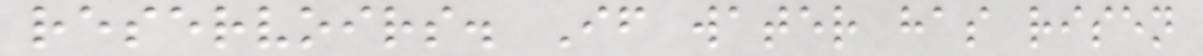reservoirs. If water has risen
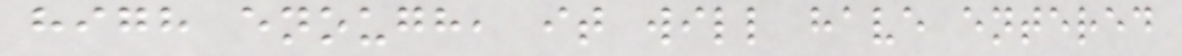high enough, it will have entered
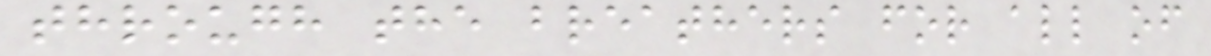through the breathers for all of
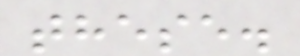these.
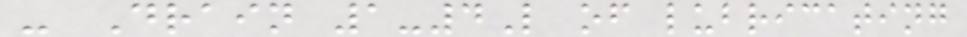- Drain 1-4L of lubricating
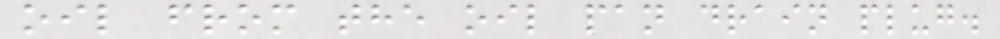oil from the oil pan drain plug.
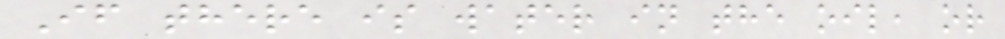If there is water in the oil, or
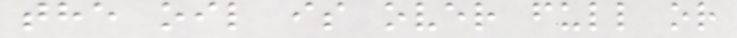the oil is over full or
